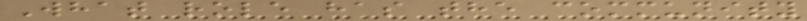What role has the community
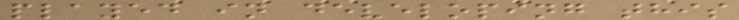played in developing this
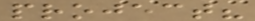project?
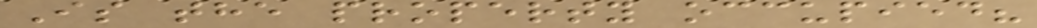Is the property occupied?
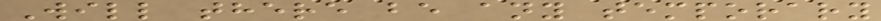Will there be any temporary
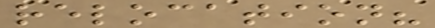relocation?
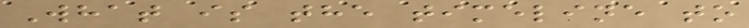What is the timeline to
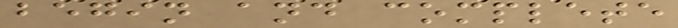begin and complete
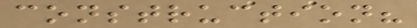construction?
